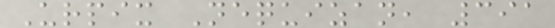Urpix Nequizan, 391
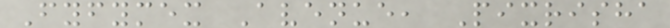Fyfymex Avenue, Pixrisha
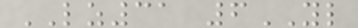LZ31 6YL
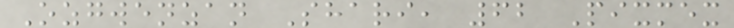Ozgwenzan Shari, 62 Pixmex
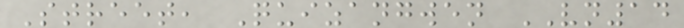Street, Quizangwen VN14
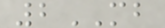2MB
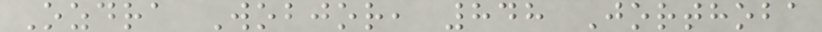Ozdra Wobjor, 848 Jorthoba
